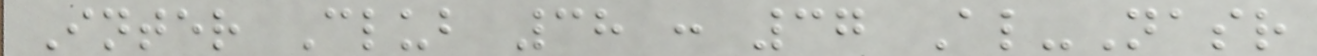Inter Club 38 : 37 Al-Nasr
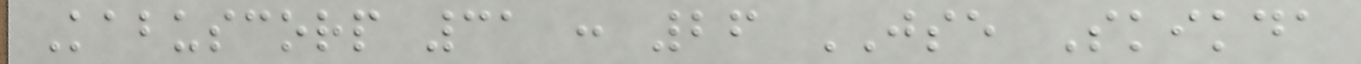Kabuscorp 31 : 26 JSE Skikda
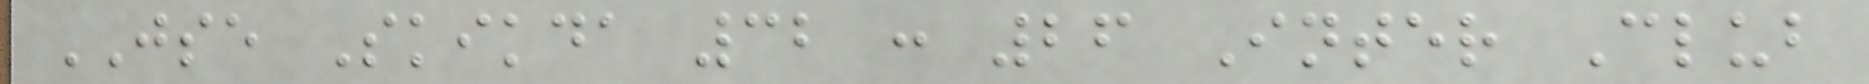JSE Skikda 32 : 26 Inter Club
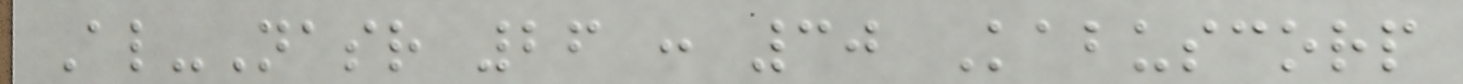Al-Nasr 26 : 30 Kabuscorp
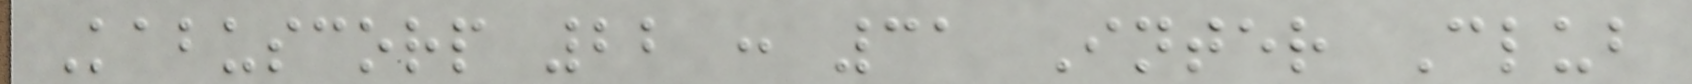Kabuscorp 22 : 31 Inter Club
